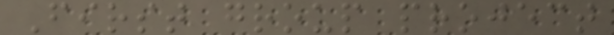First group project
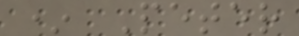* Peter
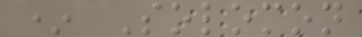* Solomon
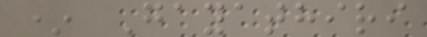* Gayathiri
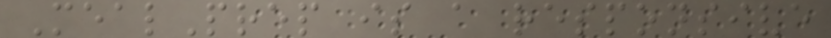MealPrep is a responsive
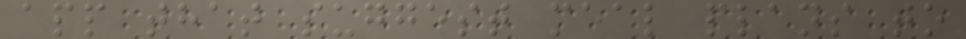app that suggest meal plans to
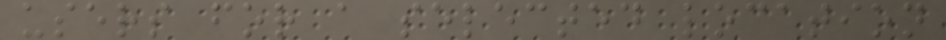users for a selected location
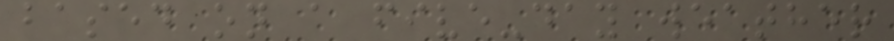based on a five-day weather
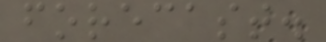forecast.
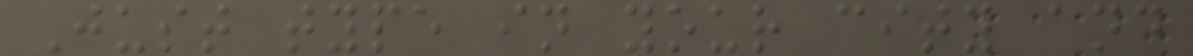Just type in your city and
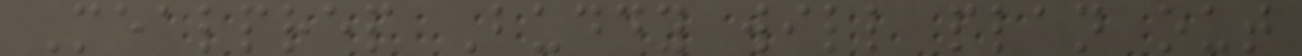Mealprep Buddy will plan out
